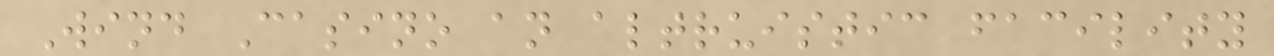Wind Casino an altruistic facility
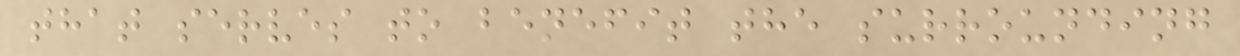that serves to benefit the surrounding
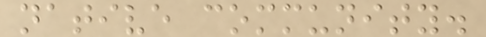native community.
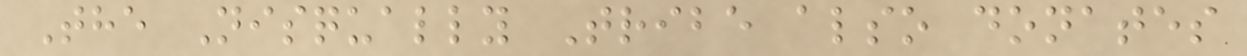The Nisqually Tribe also donates
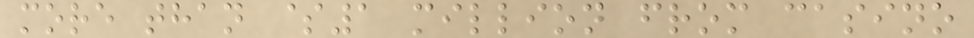more than $1 million from casino
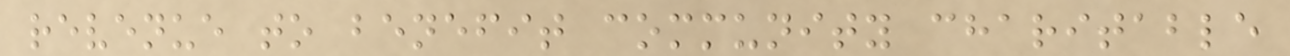revenue to benefit community charitable
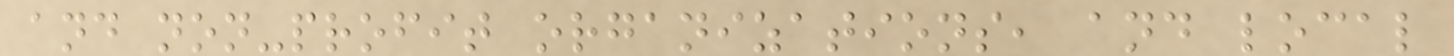and non-profit organizations, and local
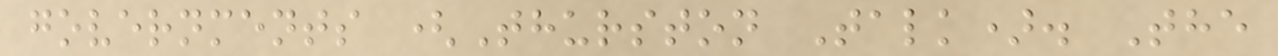governments (Thurston Talk). The
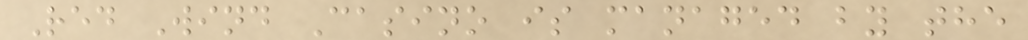Red Wind Casino is managed by the
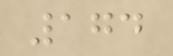174
